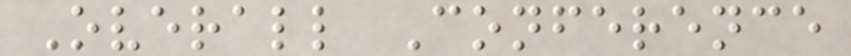Overall Conference
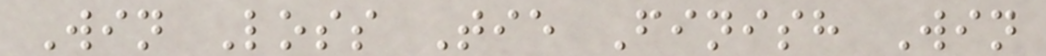Win Loss Tie Finish Win
